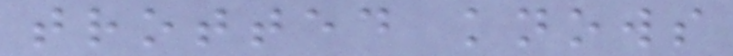trotted knows
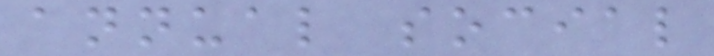annual social
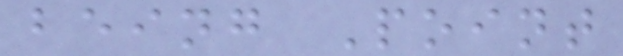being Point
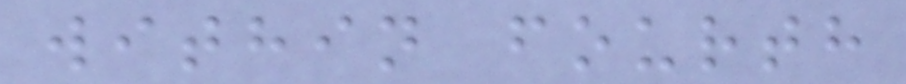within fourth
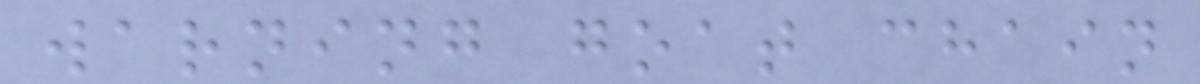warning goat chain
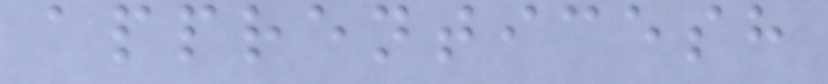apprenticesh
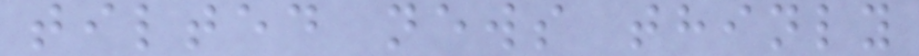tilted news thinly
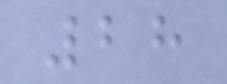28
